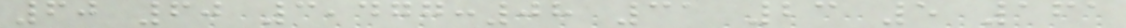60 60 3,477:08 31 23 5 161
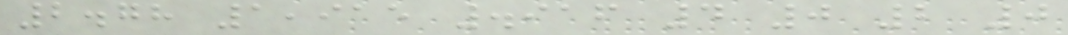2.78 1,915 .916 4 0 2 0
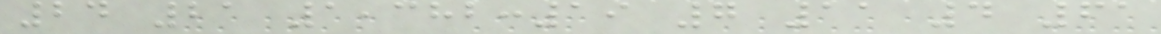24 21 1,382:19 7 11 4 61
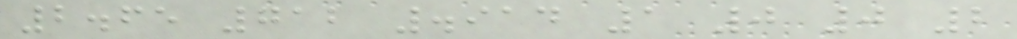2.65 712 .914 1 0 0 2
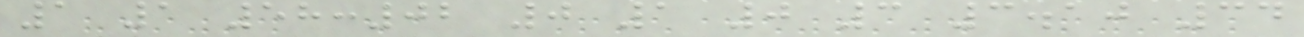1 1 58:02 0 1 0 3 3.10 34
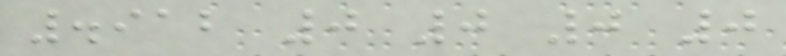.912 0 0 0 0
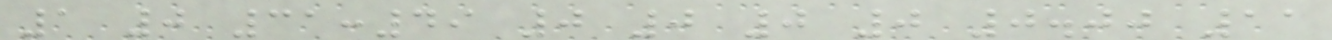1 0 31:49 0 0 0 0 0.00 11
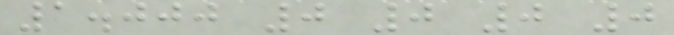1.000 0 0 0 0
